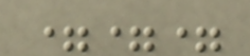===
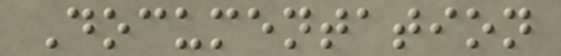Documentation
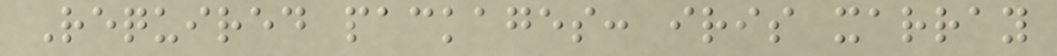Required packages: iris xarray
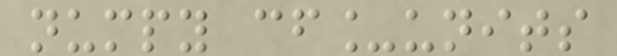numpy cf_units
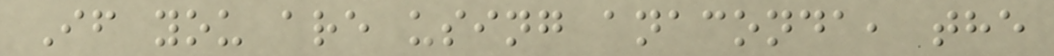If you are using anaconda, the
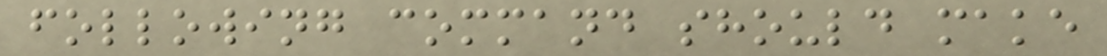following command should make
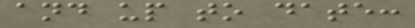and up to date:
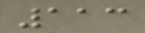113
